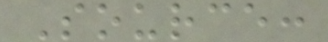Source:
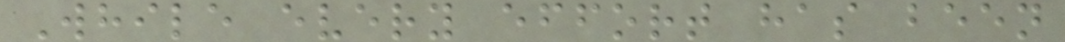While every effort has been
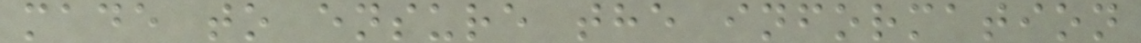made to ensure the information
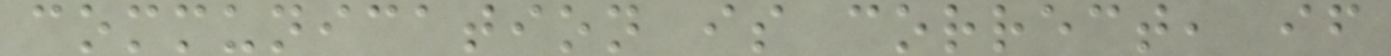communication is correct, if
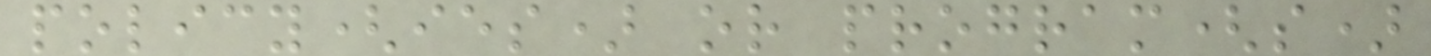policy(ies) or program(s)
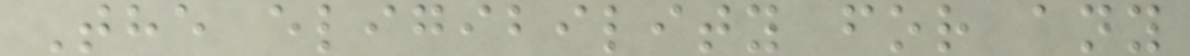The eligibility for any
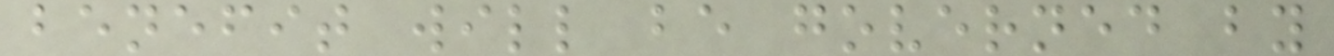benefit will be governed by
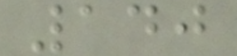140
